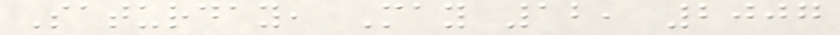Saturday, May 12, 2007
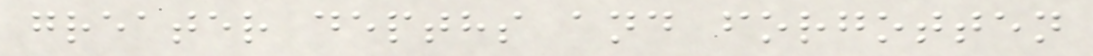greater depths and forgotten
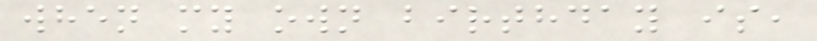when my own birthday is,
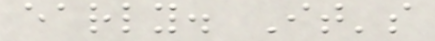early. It's
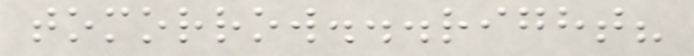tomorrow...right?
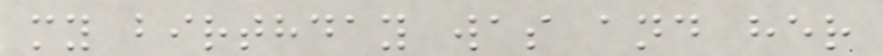my birthday was and her
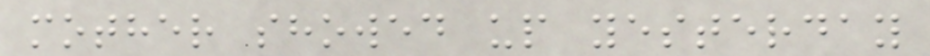mother showed up yesterday
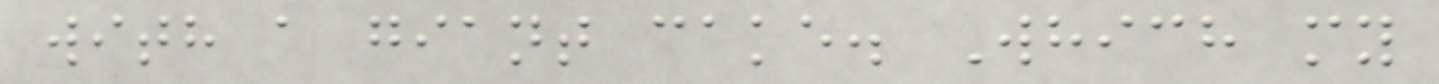with a giant cake. Which my
